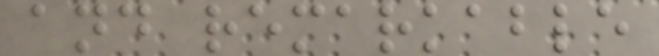and remarkable
